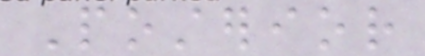Posterior
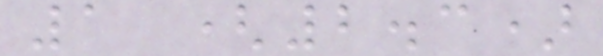1 (2.3)
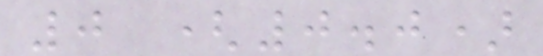0 (0.0)
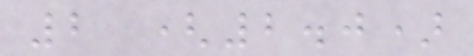2 (2.0)
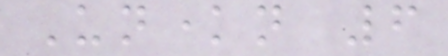Unknown 6
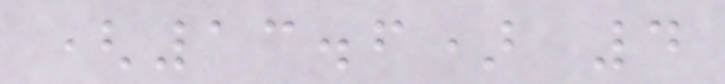(13.6) 4
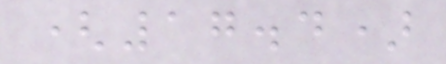(17.4)
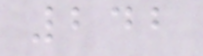242
